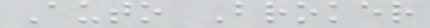Auto Broker
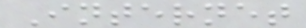Internet
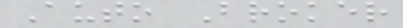Auto Broker
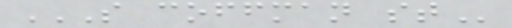S COFFMAN ST
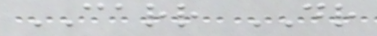CARR DR
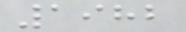1982
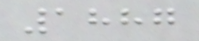1887
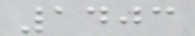1403
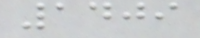1409
